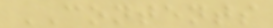CONTENTS
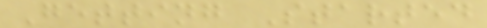Getting Started
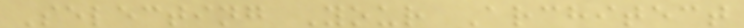Selecting Your Architect
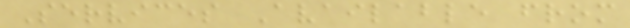Services Available from
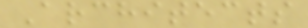Architects
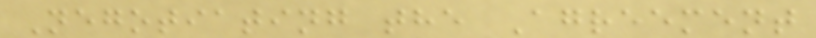Negotiating the Agreement
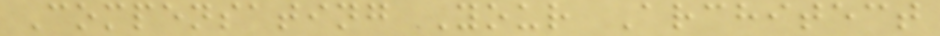Compensating Your Architect
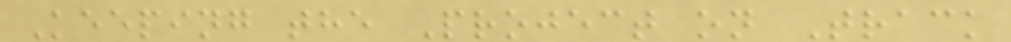Keeping the Project on Track
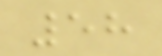58
